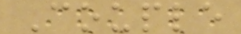Couple
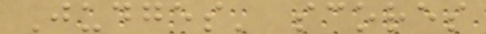Judges' scores
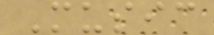Music
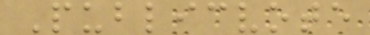Publicvote
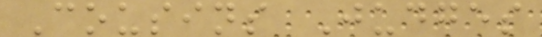Cousins Judges
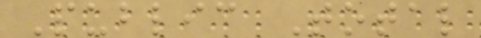Public Total
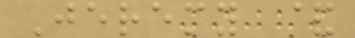Jeremy &
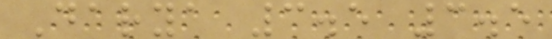Darya 3.5 3.5
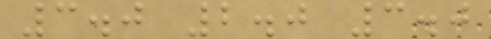3.0 2.0 3.0
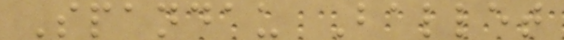Spandau Ballet
